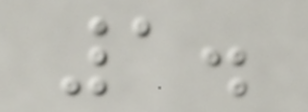1.
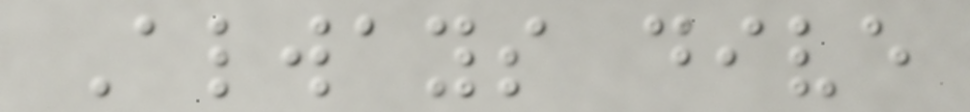Always dive
